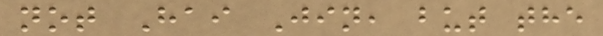not Hai Jin, but the
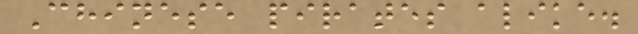Chinese pirates alike.
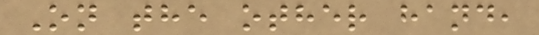On the other hand,
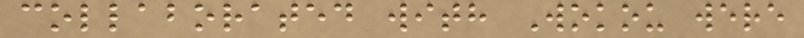collaborated with Wokou were
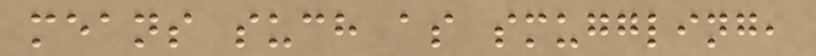means such as smuggling,
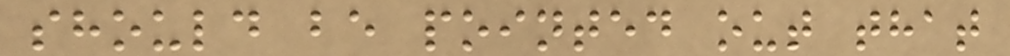should be pointed out that
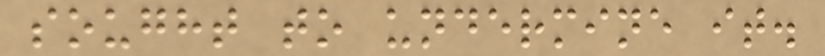sought to undermine it.
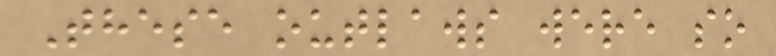These outlaws were so
